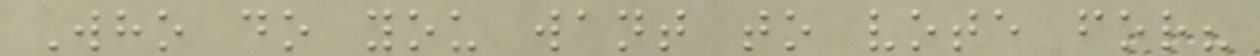Who do you want to vote for?
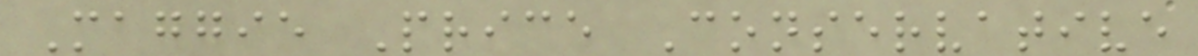Maggie Price Conservative
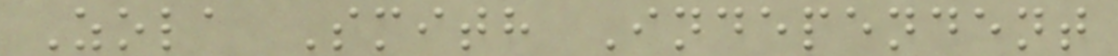Zola Smith Independent
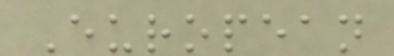European
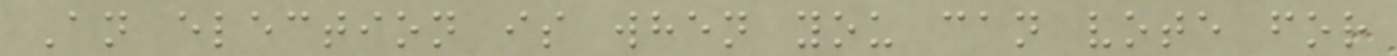An election is when you can vote for
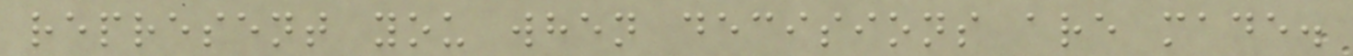represent you when decisions are made.
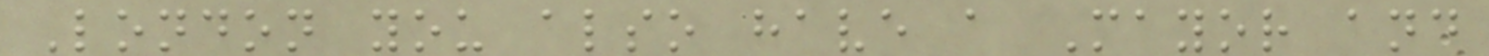London you also have a Mayor and
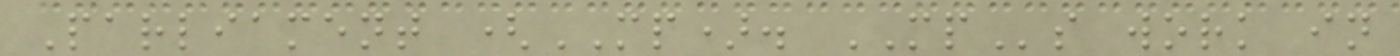Parliament (MP). MPs work in
